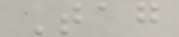Tag
